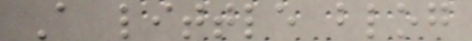A little blog
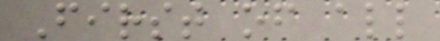First of all
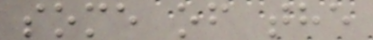some of the
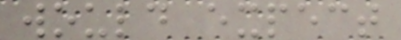would expect
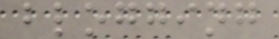blogging
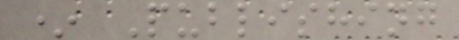* Publishing
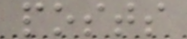posts
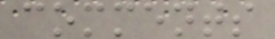comments
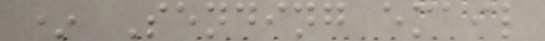* Sending email
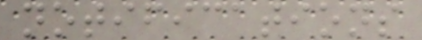notifications
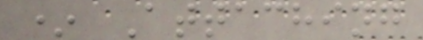* Attaching
